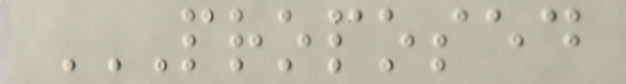PROPOSED
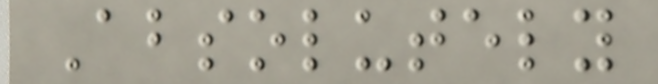Absolutely
